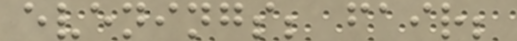evenings; fair;
